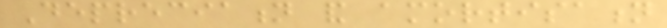Depreciation and amortisation
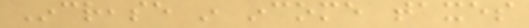Increase in income taxes
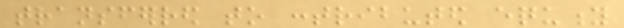transferred to contributed equity
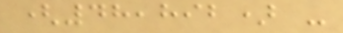(48,892) -
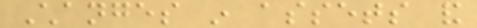Changes in assets and
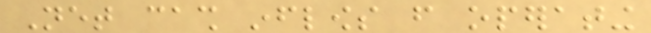Net cash inflows from operating
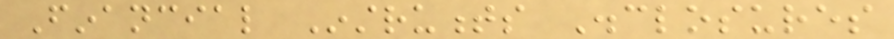Financial Instruments Disclosures
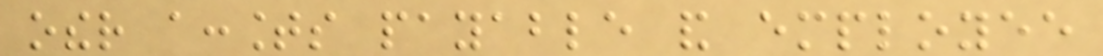other accounts payable and employee
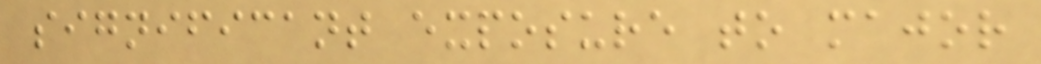significant exposure to major
